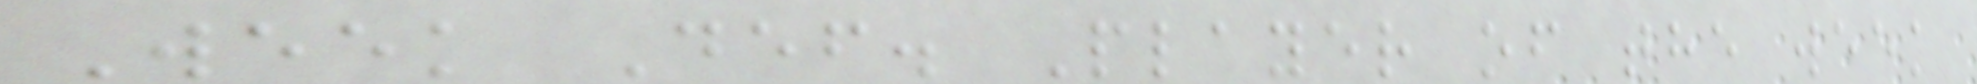Week Def. Player of the week
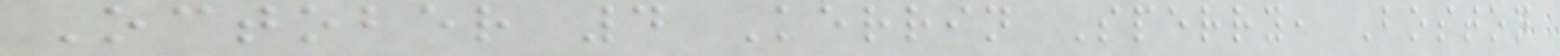October 4 Kerrin Sperry, Boston
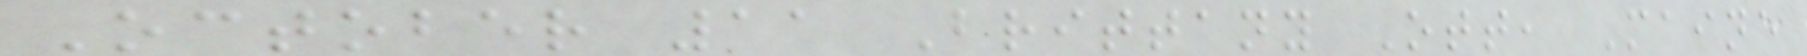October 11 Brittany Ott, Maine
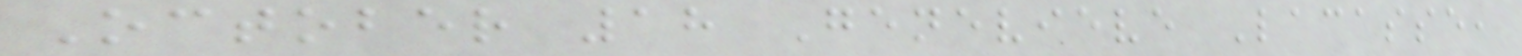October 18 Genevieve Lacasse,
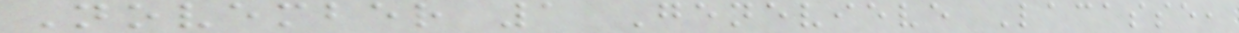November 1 Genevieve Lacasse,
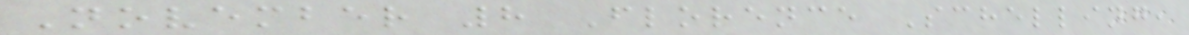November 8 Florence Schelling,
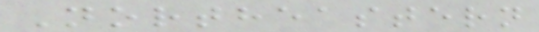Northeastern
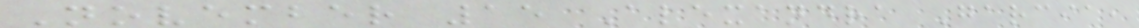November 15 Alexandra Garcia,
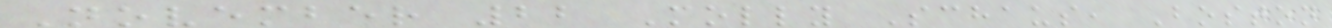November 22 Molly Schaus, Boston
